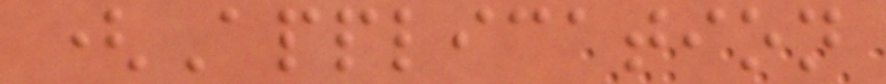(Application
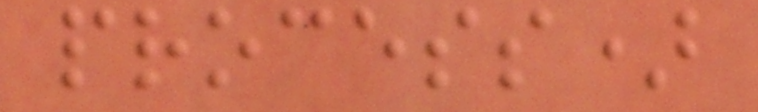process)
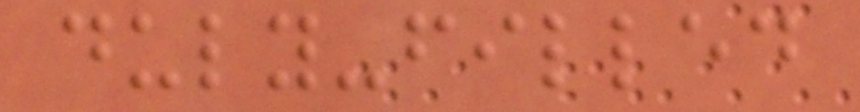duly-filled
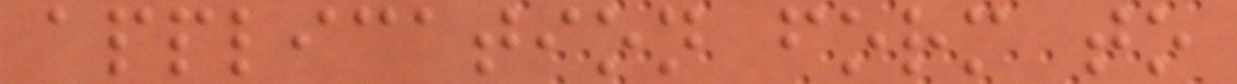application form to
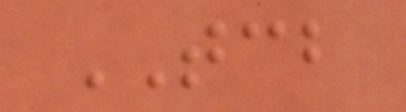TCB
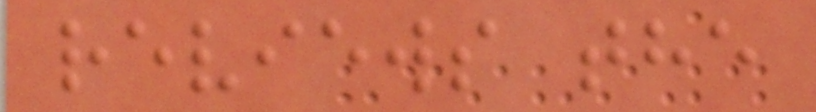reviews the
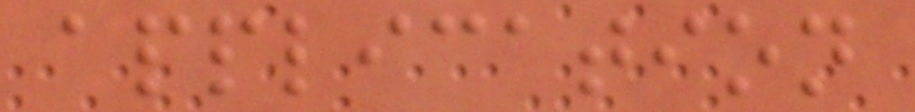application
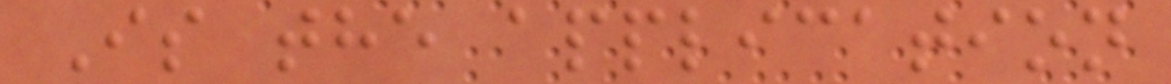Is the application
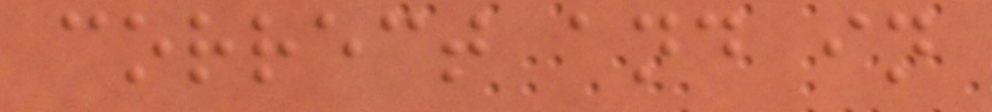correct and in
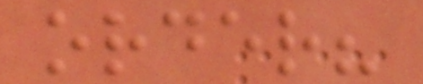order?
